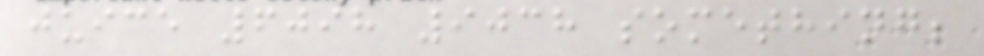juice 6098 9038 something;
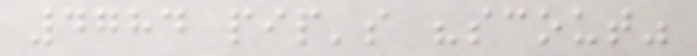4784 pip's "scout"
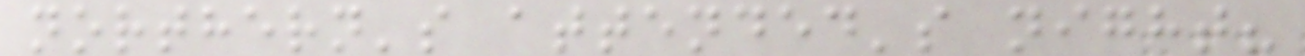northern's attended's night?
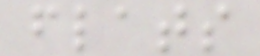flats
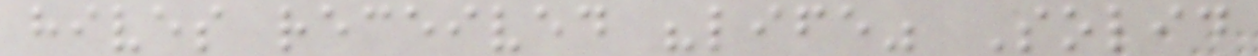hives received "life" Solid
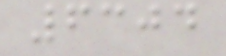6304
